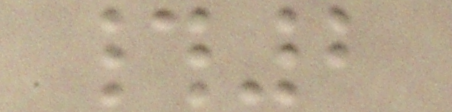#2
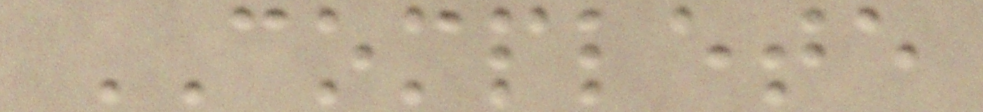COMPLETE
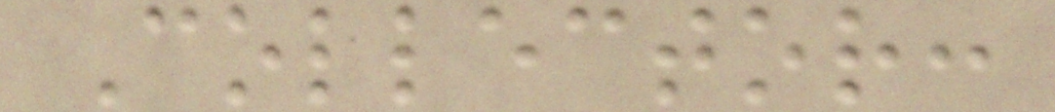Collector:
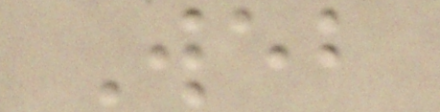Web
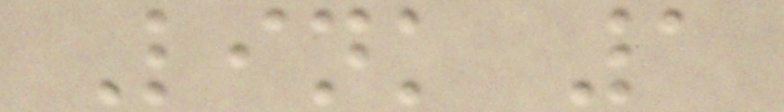Link 1
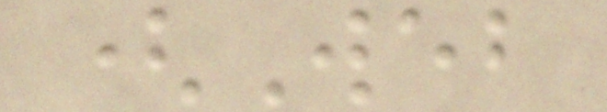(Web
